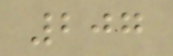207
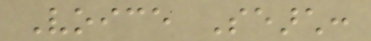Voice Search:
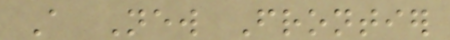A New Frontier
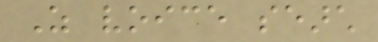As voice search
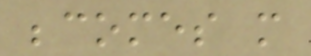becomes more
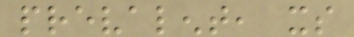prevalent, its
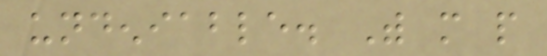undeniable. With more people
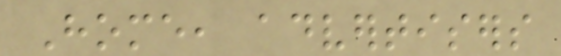Home, advertisers
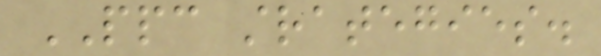PPC strategies.
